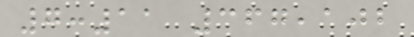7:11 367,102
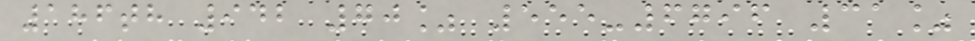186th 942 70% 555-6796 31%
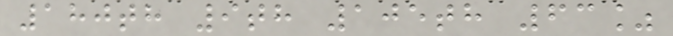180th 9th 105th 63%
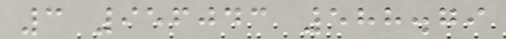3 956043 588.79
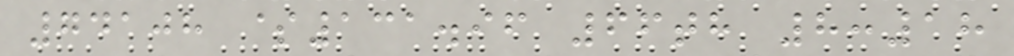74108 $131.96 66th 8:18
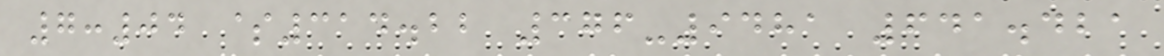7:04 $314.22 376-9481 641.421
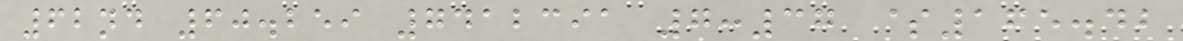62nd 60.259 7412391 7:37 $165.42
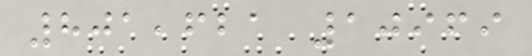801,621 10969
